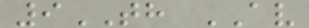9TH AV
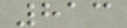813
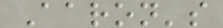Aaron's
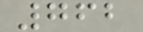762
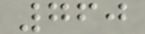760
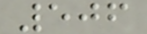506
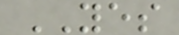YES
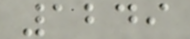1249
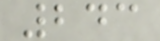243
